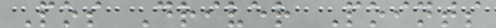Pos Driver Points
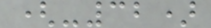(-32)
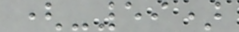(-59)
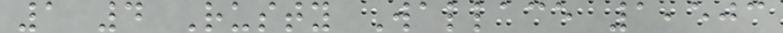1 4 Rusty Wallace 1,503
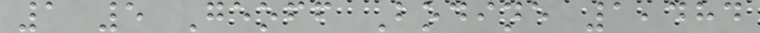1 5 Geoff Bodine 1,484
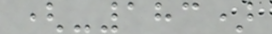(-183)
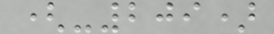(-209)
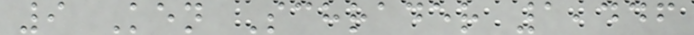9 Ken Schrader 1,446
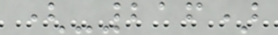(-216)
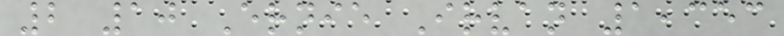2 10 Ernie Irvan 1,353
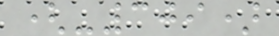(-309)
